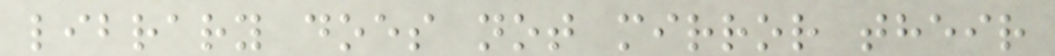library does not mirror their
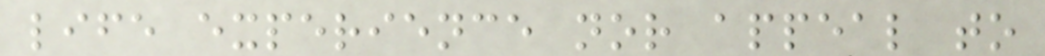life experience nor appeal to
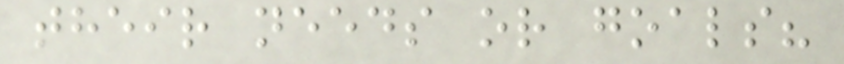their needs or goals?
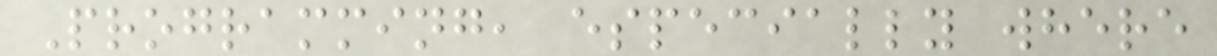Programming, especially where
